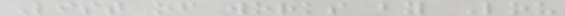List of works by Lou
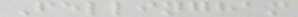Fellingham
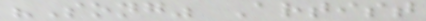"Song" Artist
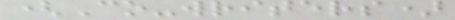(Co-writers)
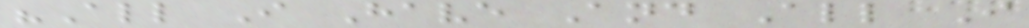"All I Have And All I
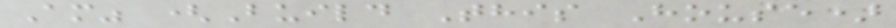Am" (Build This House)
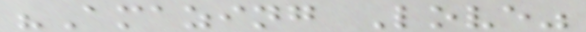"Amazing Love"
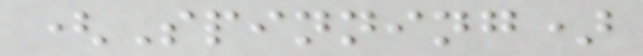(Spinning)
